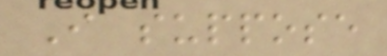I suppose
